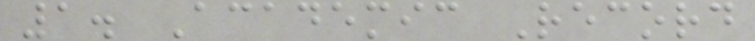1. Academic Record
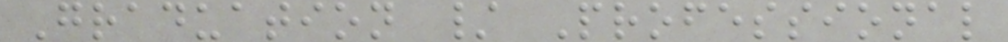Graduation / Professional
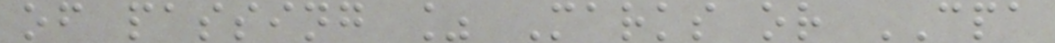of passing % Marks or CPA
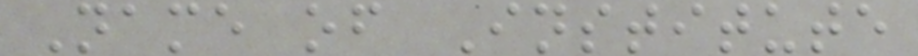Name of Institute
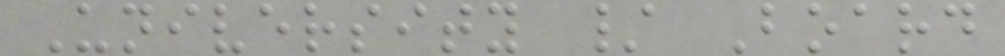University / Board
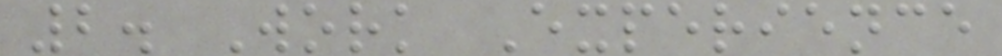2. Work Experience
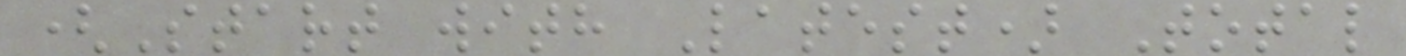(Start with Latest) Total
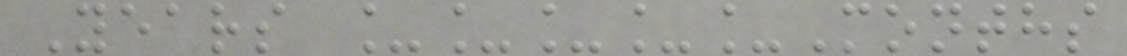Years _____Months
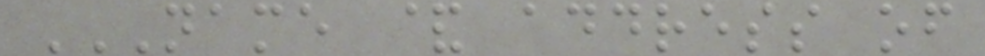NAME & ADDRESS OF
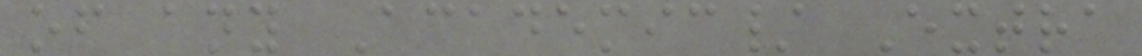of any Academic/ Extra
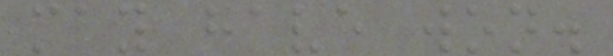may have won.
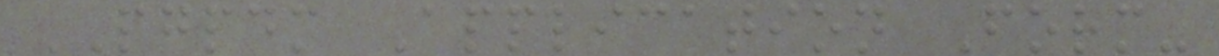PGPDM Application Form-
